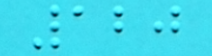120
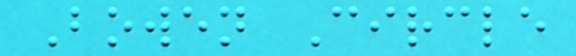Bowen Circle
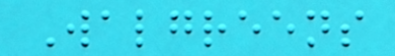Walgreens
